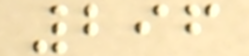296
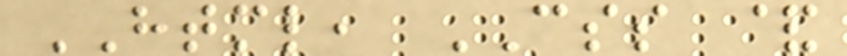HTML, CSS &
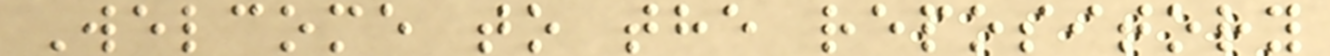Welcome to the repository
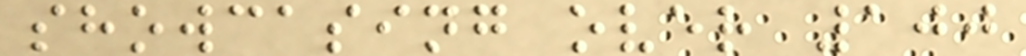showcasing over 100
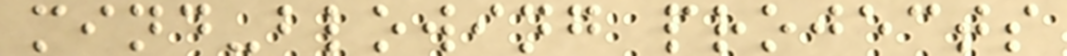mind-blowing projects
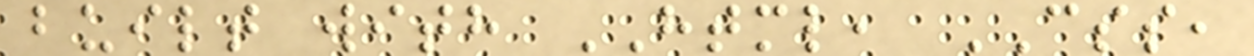built with HTML, CSS,
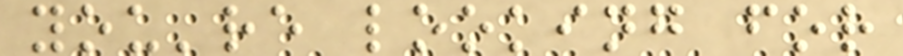you're looking for
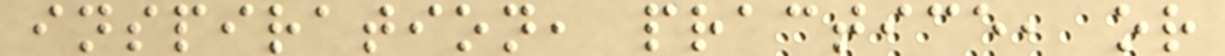inspiration, practice, or
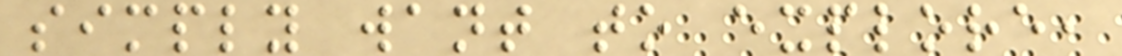simply want to explore,
